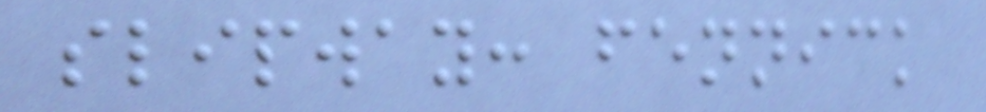slipway: fennick
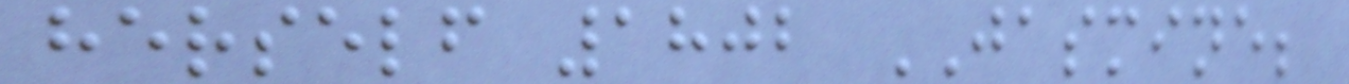herself 1802 JASMINE;
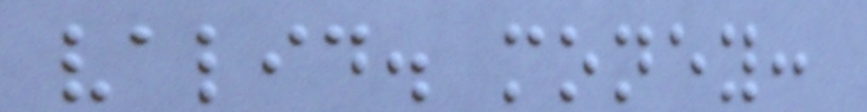valid. money:
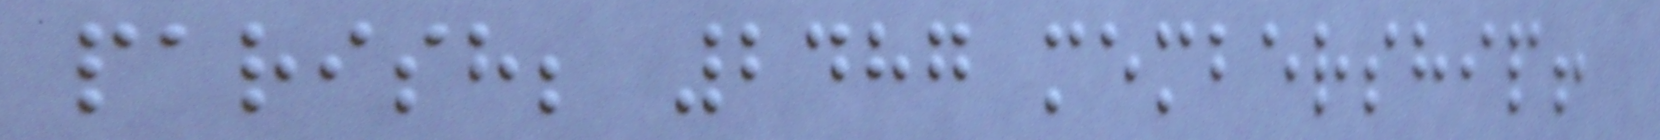parish; 2487 membership!
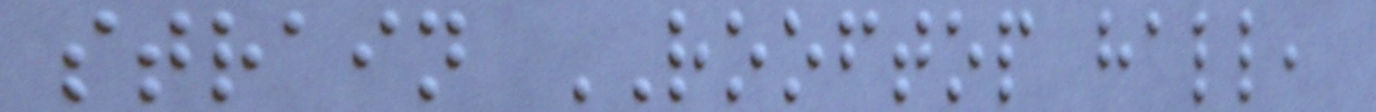strain ROOFTOP hall,
